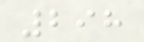298
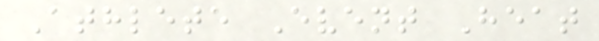Athlete Event Heat
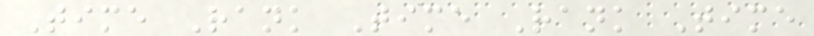Time Rank Time Rank Time
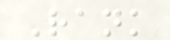Rank
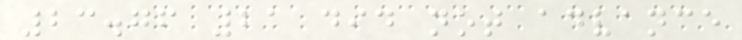23.76 21 did not advance
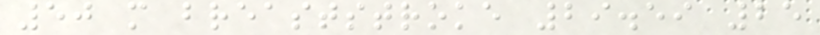50 m breaststroke 29.59 25
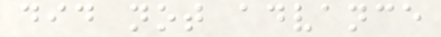did not advance
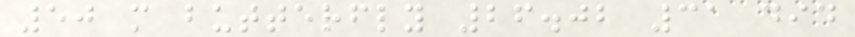50 m butterfly 26.02 31 did
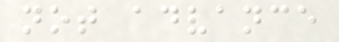not advance
